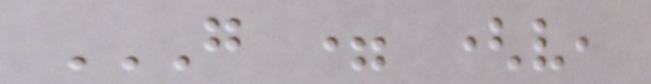G = (V,
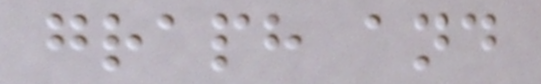graph and
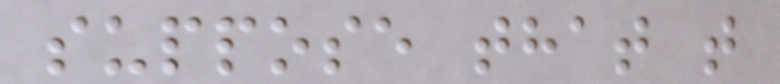suppose that t
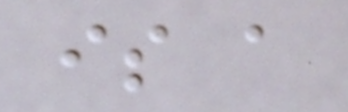is a
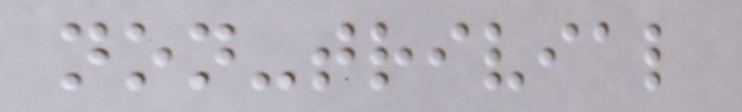non-trivial
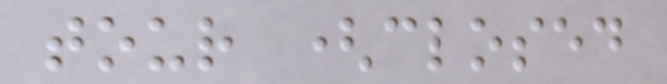tour (closed
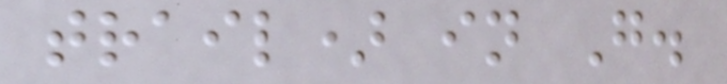trail) in G.
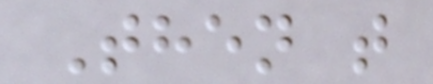Then t
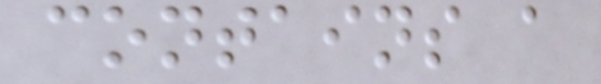contains a
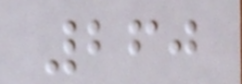260
